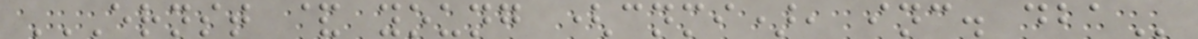ERNST & YOUNG (CNMI), INC. DBA
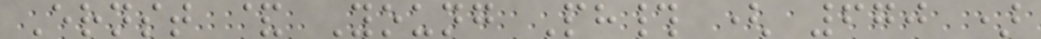Ernst & Young Ph# ( 670 )
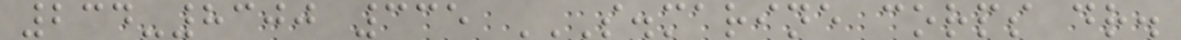234-8300 335 S.MARINE CORPS DR.
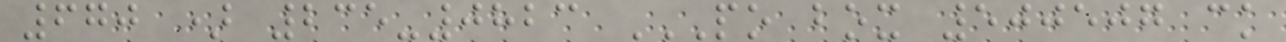670 ) 235-0823 PO BOX 500507 CK
